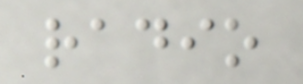radio
